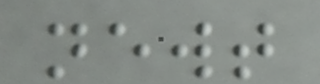newt
